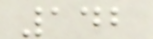142
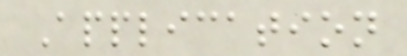Application
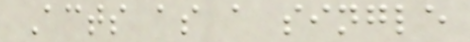Acts as a single
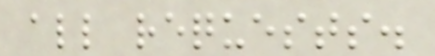all requests.
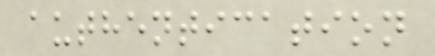authentication
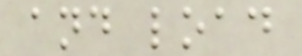and load
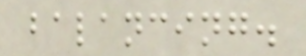balancing.
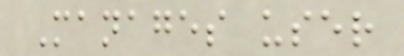Manages user
